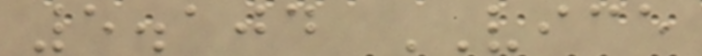5.104 VICE
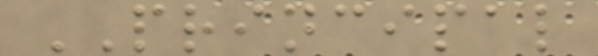PRINCIPAL
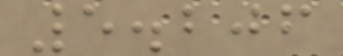5.206
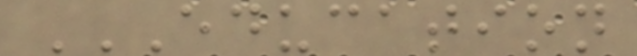EDUCATION
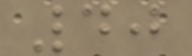40
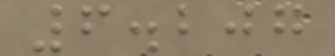6.207
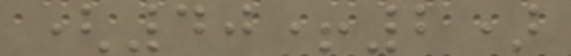(40+2)
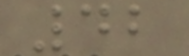42
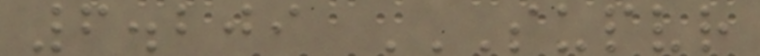6.209 SUPVR
